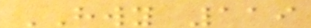HWY 119
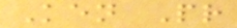Ken Pr
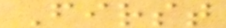First
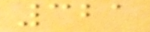321
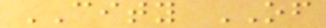CITY OF
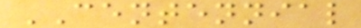CENTENNIAL
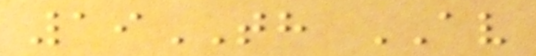19TH AV
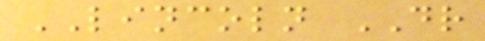LINCOLN DR
